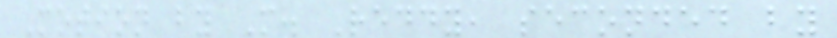Motion by M. Reddy, seconded by
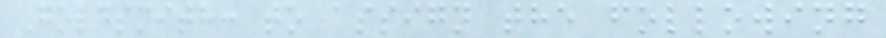Goldsmith: to assign the following
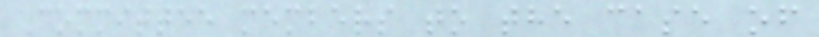Committee members to the case of
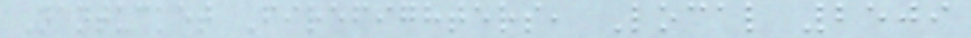Nantucket Firefighters, Local 2509
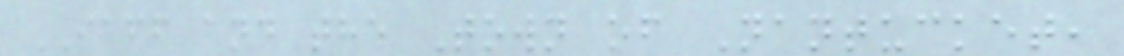IAFF and the Town of Nantucket,
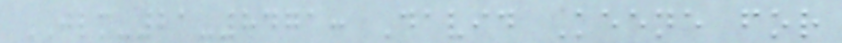JLM-21-8471: David Keene for
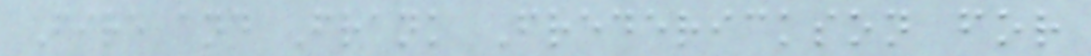Fire and Frank Frederickson for
